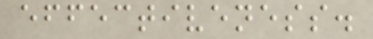effectiveness.
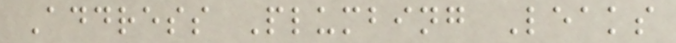Address Plumbing Leaks
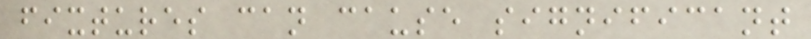fixtures can cause significant
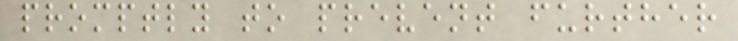promptly to prevent further
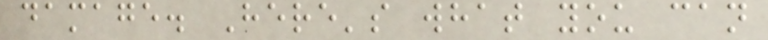damage. Here's what you can
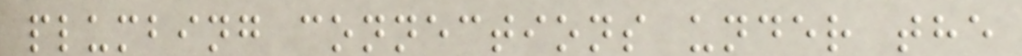plumbing connections under the
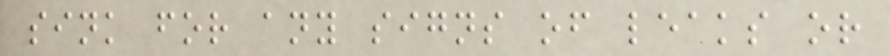sink for any signs of leaks or
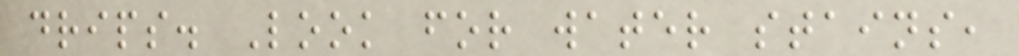drips. Look for water stains,
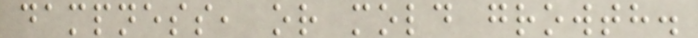dampness, or mold growth.
